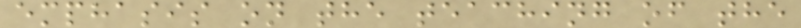emphasis on the teaching of the
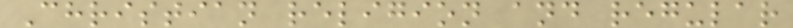Christian religion and regular
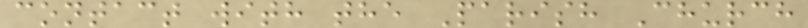contact with the Parish Church
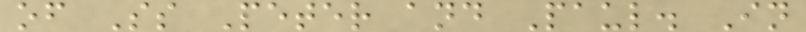of Ss Peter and Paul. In
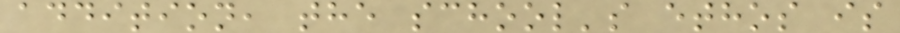addition, the school's ethos is
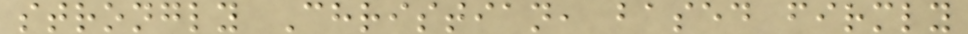strongly Christian, based firmly
